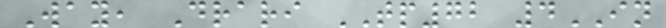Way, Drari TP72 4IN
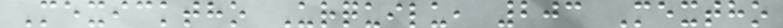Mexicktho Urquilu, 203 Mextho
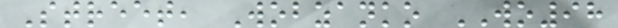Street, Wobzanko WO98
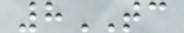8TC
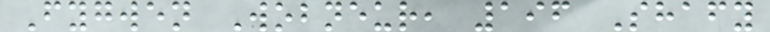Fygwen Wobneur, 196 Shafy
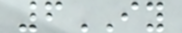6IY
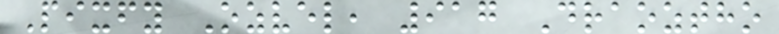Pixfy Ozvel, 917 Draoztho
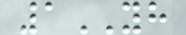1YH
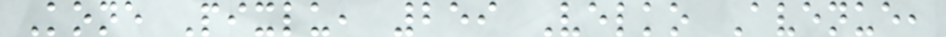Kone Pixlu, 259 Velko Avenue,
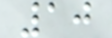10
